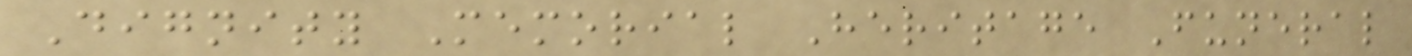Dignity Memorial Heritage Funeral
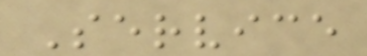Service
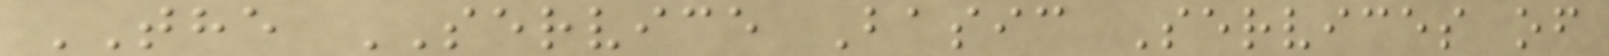THE SERVICE Basic Services of
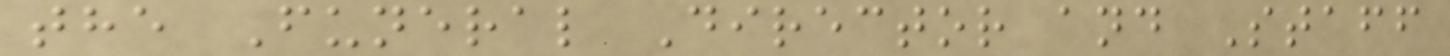the Funeral Director and Staff
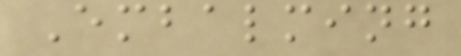Embalming
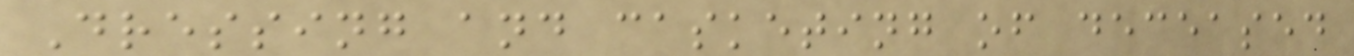Dressing and casketing of deceased
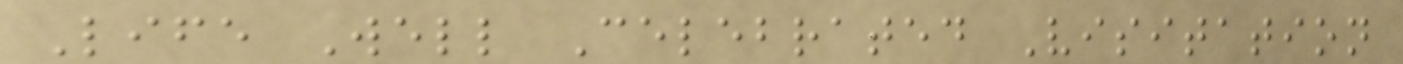Life Well Celebrated Visitation
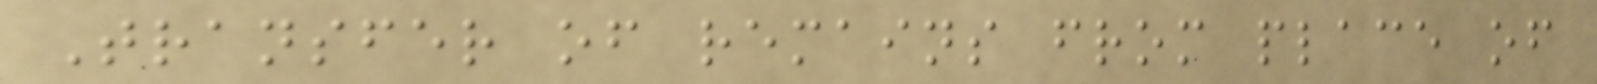Transfer of remains from place of
